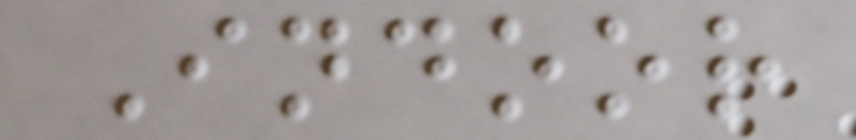Indoor
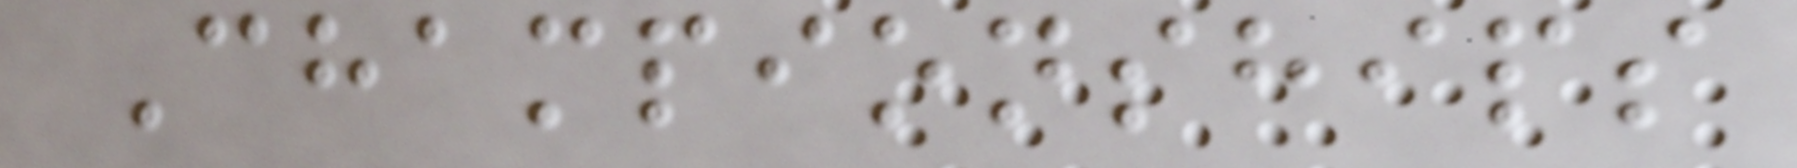Championships
